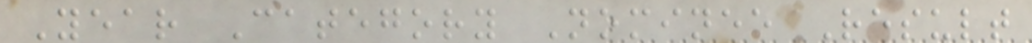Year Category Nominee Result
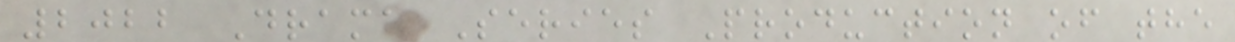2022 Drama Series Production of the
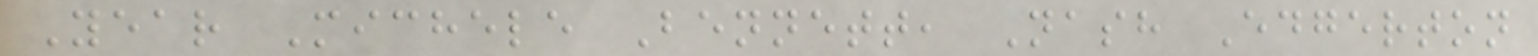Year Michele Bennett, Nash Edgerton
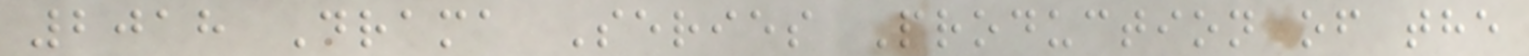2018 Drama Series Production of the
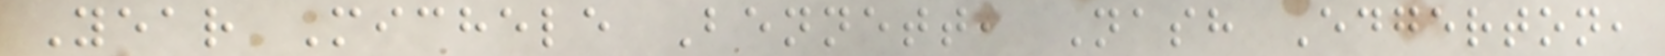Year Michele Bennett, Nash Edgerton,
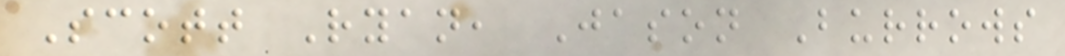Scott Ryan, Jason Burrows
